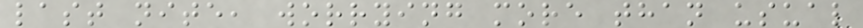last nite, worrying more than usual
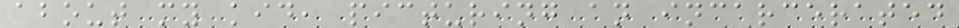about my kid, picturing an incarcerated
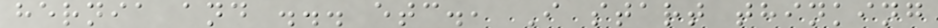hernia and ... etc., I start thinking
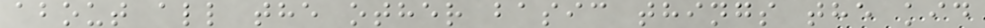about all the other basic things the kid
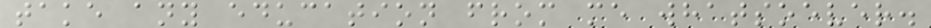take any education from me whatsoever.
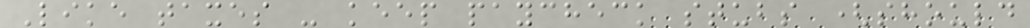Like taxes - keep paycheck stubs (should
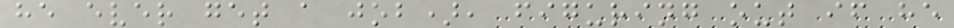he ever get a job), figuring out if he
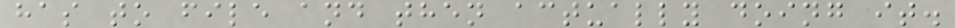has to file and then actually doing it.
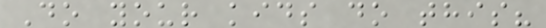Do your kids do this?
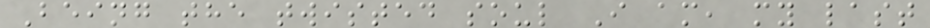Being the twisted soul I am, my last
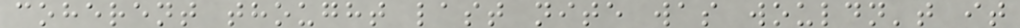coherent thought last nite was wouldn't it
